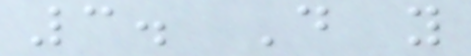3. Do you
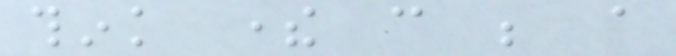think there can be a
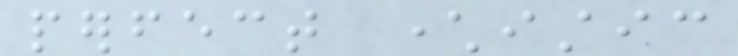perfect characteristic
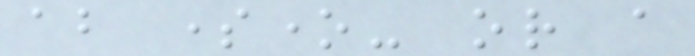about someone- or a
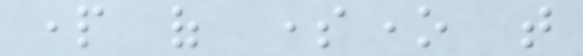part of someone that
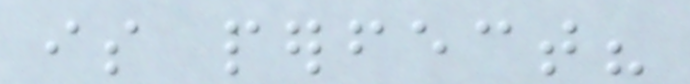is perfect?
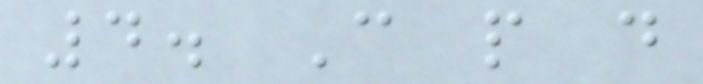4. Can people do
